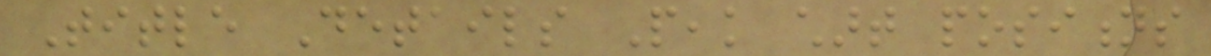Title Details Peak chart positions
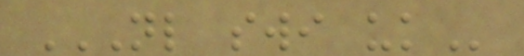NL SWI UK
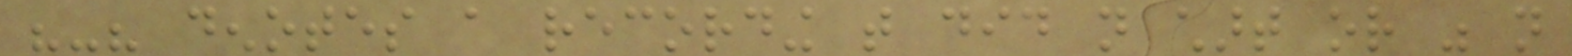"-" denotes a recording that did not chart or was not
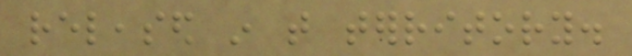released in that territory.
